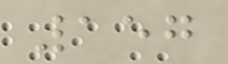157
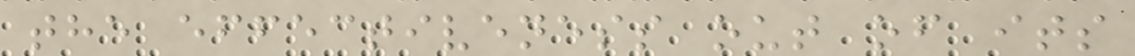the effectiveness out of its
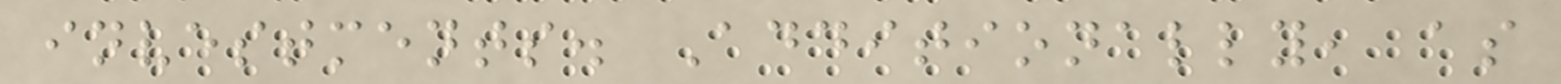investments. Additionally, as
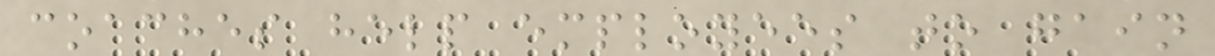coaches help employees to gain
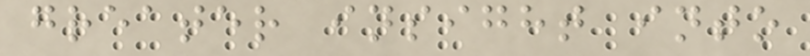greater insight into
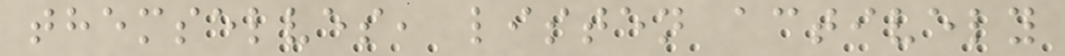themselves, listen actively
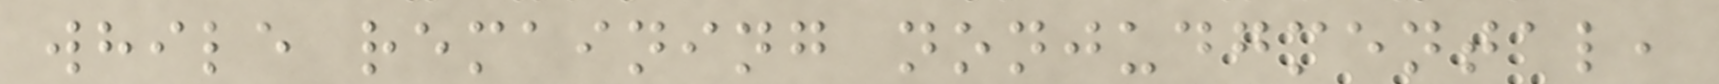while remaining nonjudgmental,
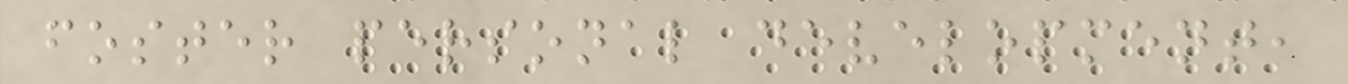foster personal development,
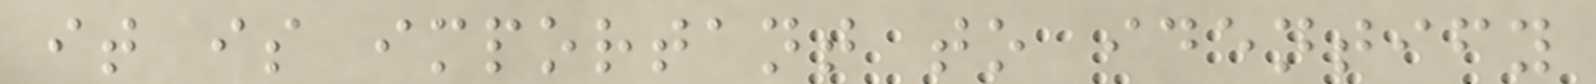it is important to identify
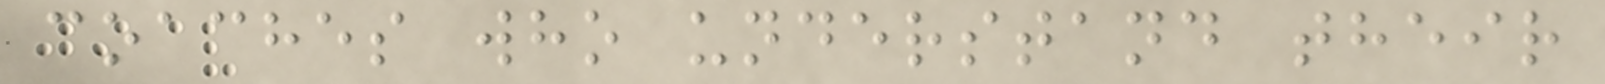coaches who understand their
